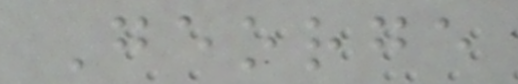George
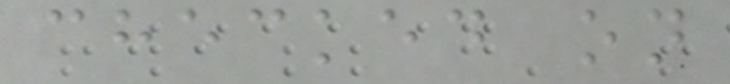checked on
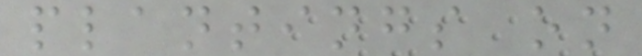plantings on
